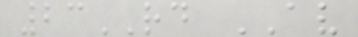23RD AV
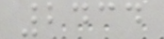2434
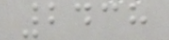2438
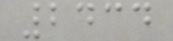2434
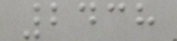2438
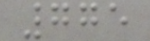775
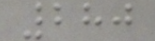280
